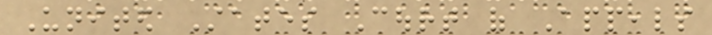United States Court of Appeals
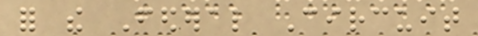for the Federal Circuit
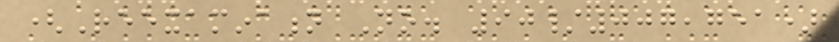(Reexamination No. 90/007,751)
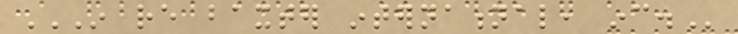IN RE BAXTER INTERNATIONAL, INC.
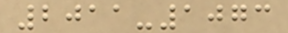2011-1073
